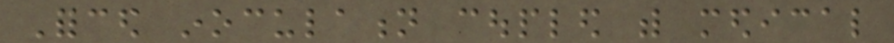Forced inoculation coupled with medical
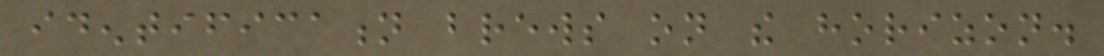identification brews on the horizon.
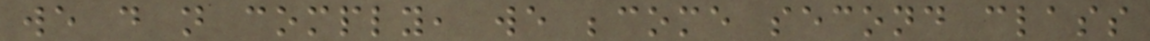we do not comply, we become second class
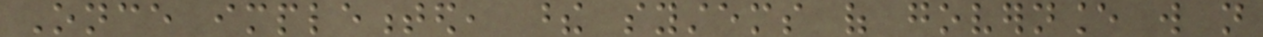Once implemented, these systems of governance will not
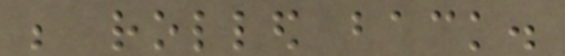be rolled back.
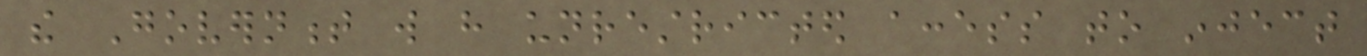the Government will have unrestricted access to inject
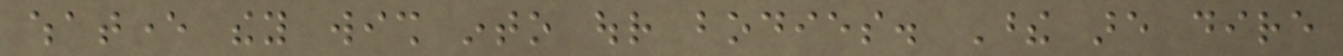whatever they wish into our bodies. These are dire
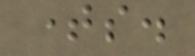times.
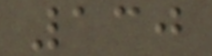130
